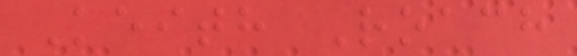Keith Roach
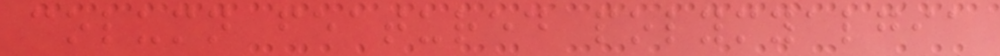column featured polymyalgia
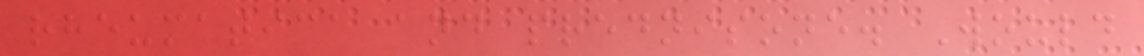rheumatica and prednisone. Would
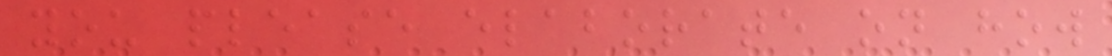you please elaborate on how
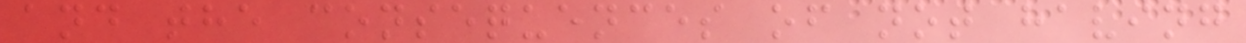and the consequences of not having
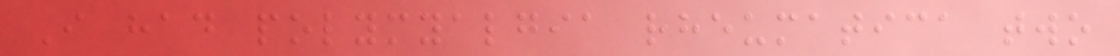I had polymyalgia rheumatica two
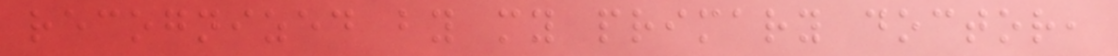recognized by my primary doctor,
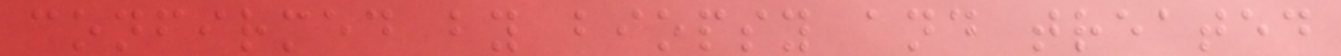confirmed by biopsy and treated
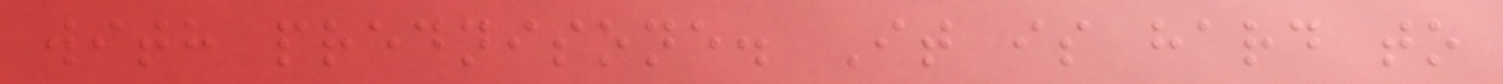with prednisone. It is hard to
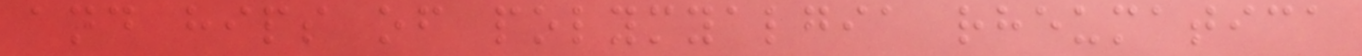and hips of polymyalgia rheumatica
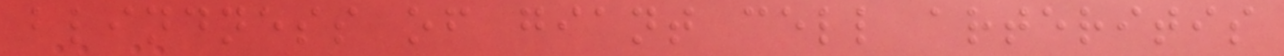blindness of giant cell arteritis
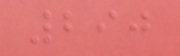290
